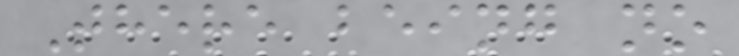There being no
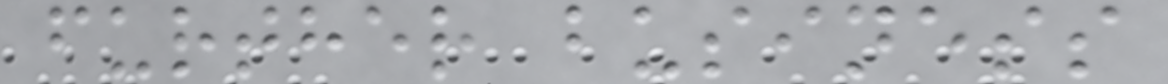further business
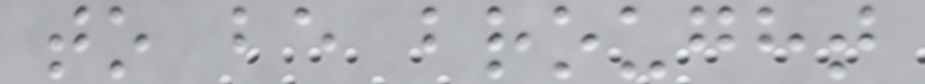to be brought
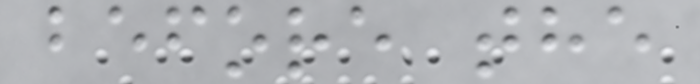before the
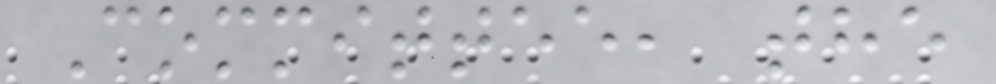Committee, the
